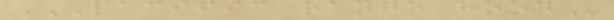PACIFIC RANGE HOOD
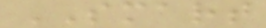SMART
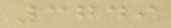3749
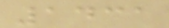1431
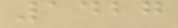1427
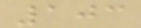103
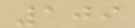109
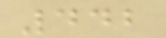442
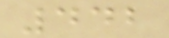442
